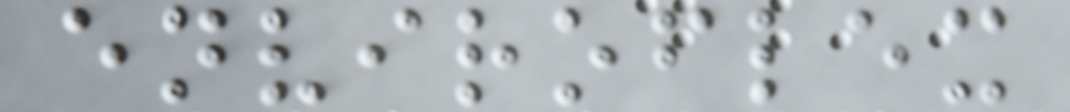enviroflex
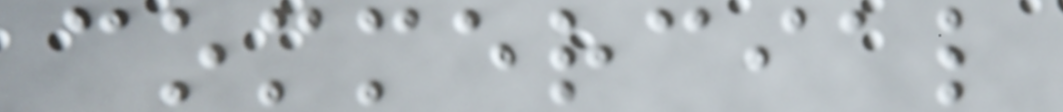commercial
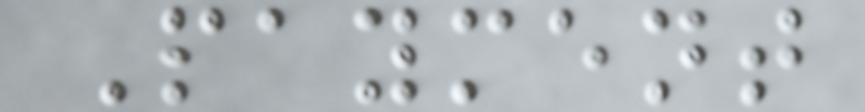Payment
